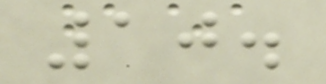10.
